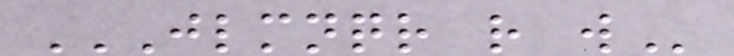JLMNQR R W
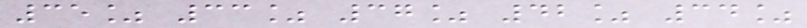35% 33% 37% 42% 34%
